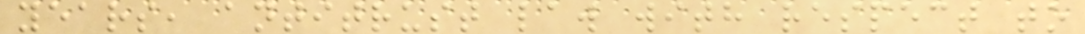years, antitrust law with respect to
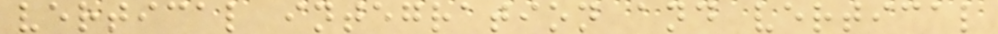vertical integration and vertical
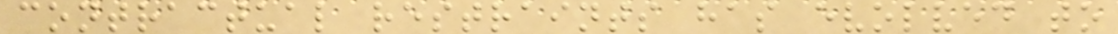contractual restraints has evolved to
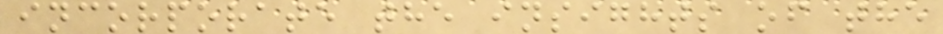incorporate the insights of the
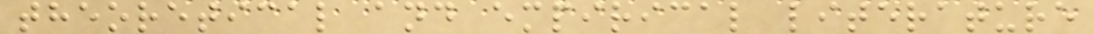theoretical and empirical literature
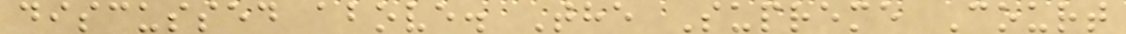discussed above. The Supreme Court
